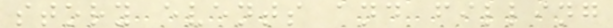story events and filling
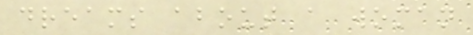dreams about a woman
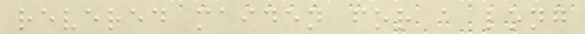revered maiden for a long
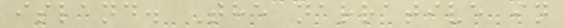island. The narrative in
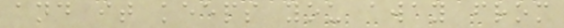and it keeps you away from
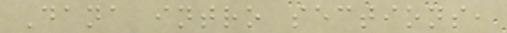Dana intro sections,
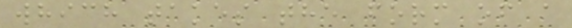which takes the form of a
